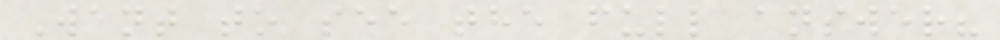Want to see the full answer?
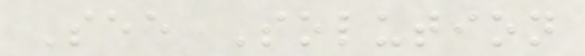See Solution
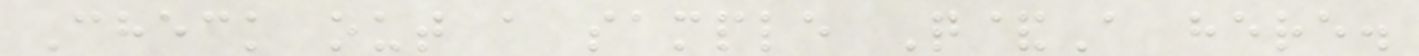Check out a sample Q&A here.
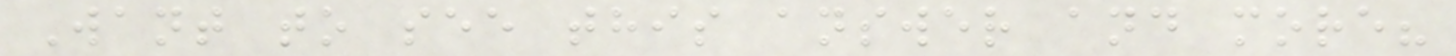Want to see this answer and more?
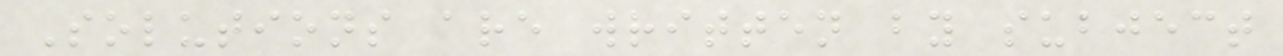Solutions are written by subject
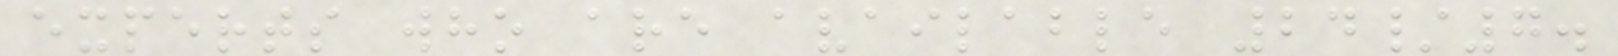experts who are available 24/7.
